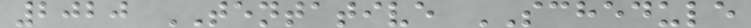2020 TENTATIVE SCHEDULE
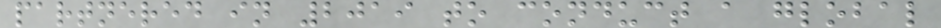partnered in 2019 to conduct a global
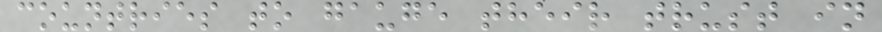countries to gauge their trust in
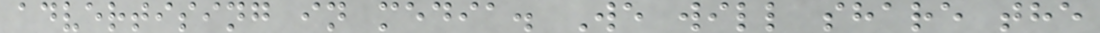advertising in media. We will share the
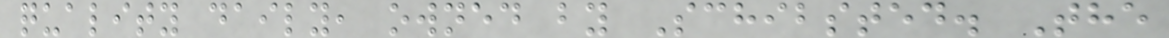quality daily, owned by Schibsted. The
